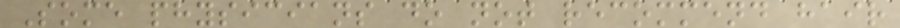Some physicians do not recommend hair
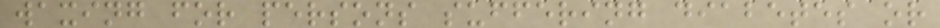waxing for persons suffering diabetes or
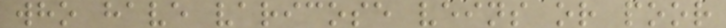who have varicose veins or poor
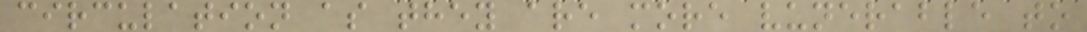circulation as they are more vunerable to
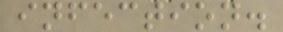infection.
